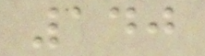140
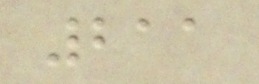211
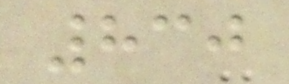830
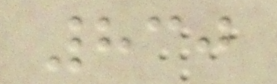830
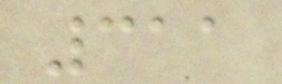311
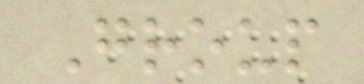Group
